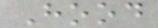Hood
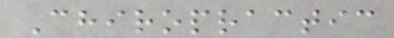Chiropractic
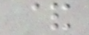&
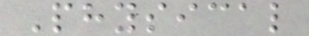Physical
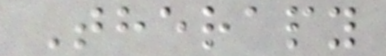Therapy
